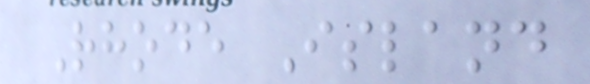Rhode Island
